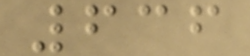636
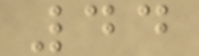44
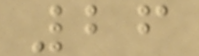26
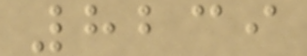8239
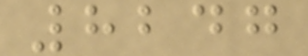8247
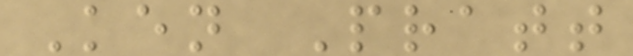Ken Pratt
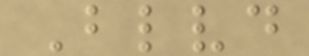Blvd
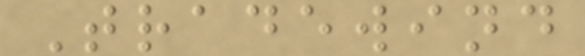Tradewind
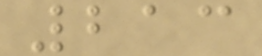213
